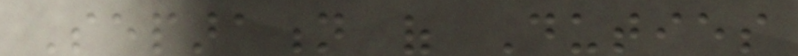Separation of Duties
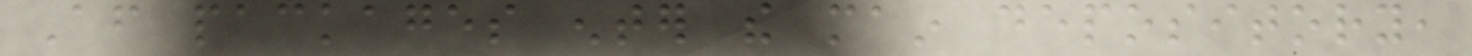After packages enter the main depository,
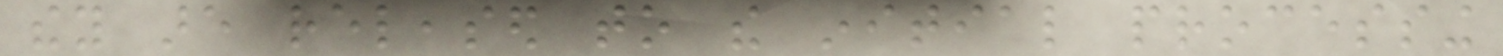they are released to the initial processing
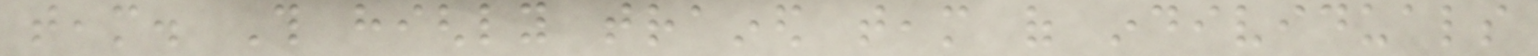team. This highly trained team of individuals
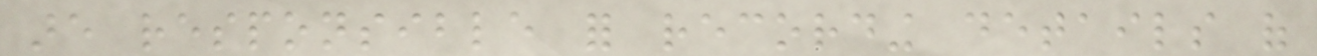are responsible for recording details of
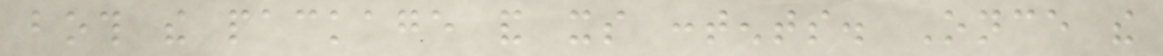both the package and its contents. Once the
